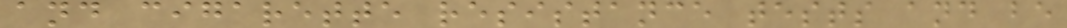and cigarette resistance tests and be
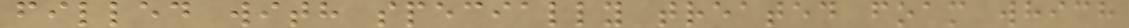filled with specially treated foam which
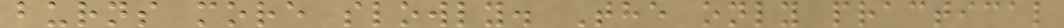burns more slowly. The only practical
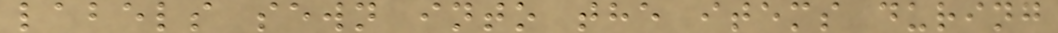labels sewn into the items during
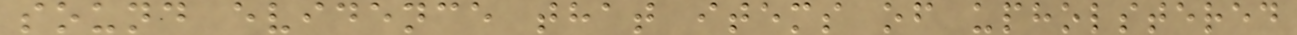sound evidence that items of upholstered
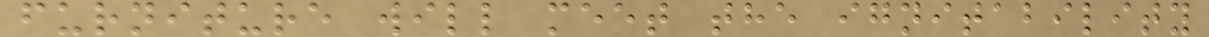furniture will meet the ignitability
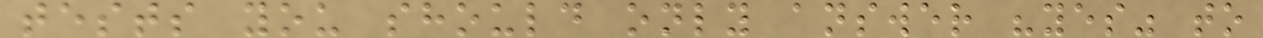tests you should only answer "yes" to
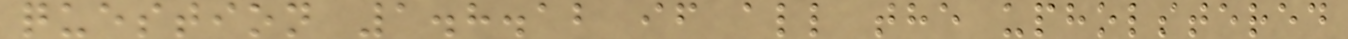question 1.8.12 if all the upholstered
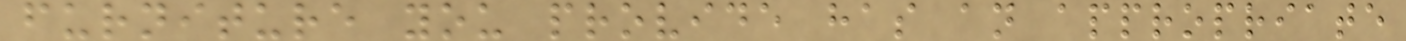furniture you provide has an appropriate
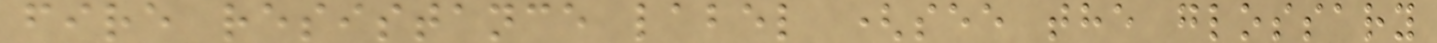fire resistance label (see the glossary
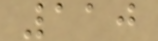110
